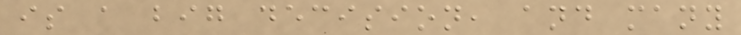is a big decision, and many
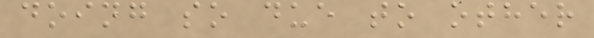doing so due to other
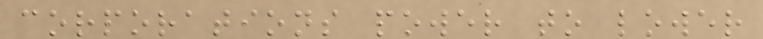corporations power to lower
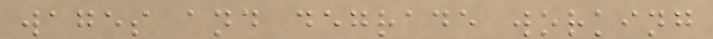wages and degrade working
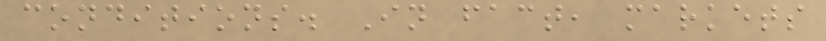conditions. In fact, markets
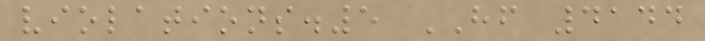violations.5 HF 4144
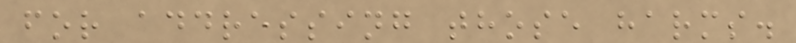for addressing those harms.
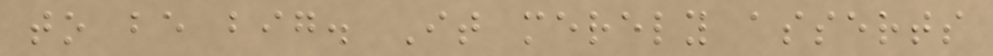to be big. It merely asserts
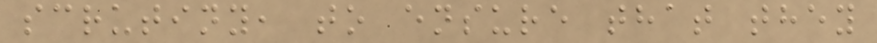scrutiny, to ensure that they
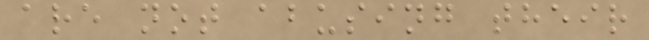are not abusing their
